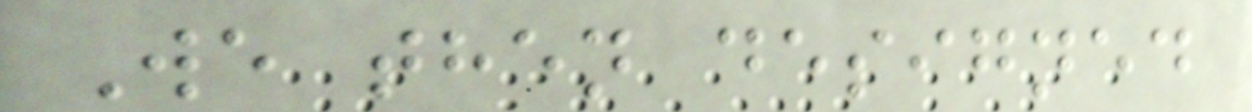We then designed
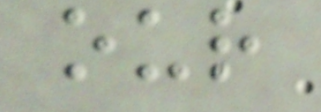our
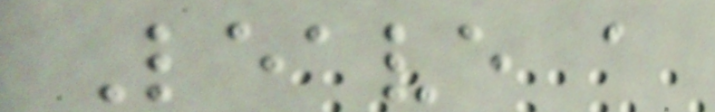Leave a
